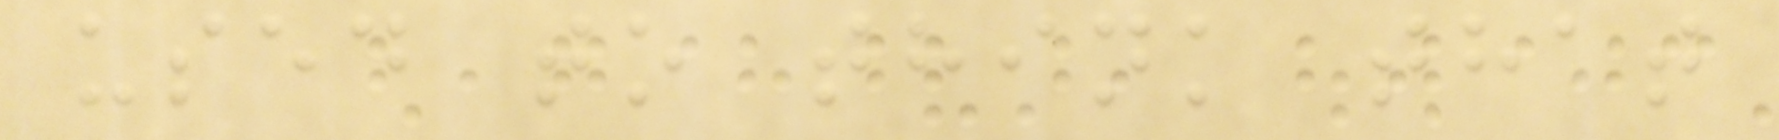used to think that
